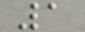1
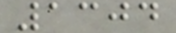1304
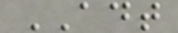ADT
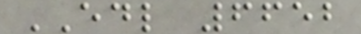EDL 6652
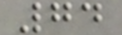74
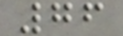76
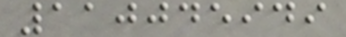110045949
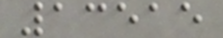13515
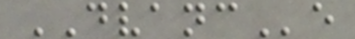DVANCe
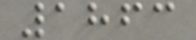1863
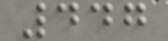447
